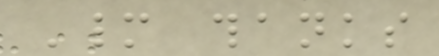Many thanks
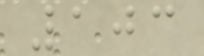103
